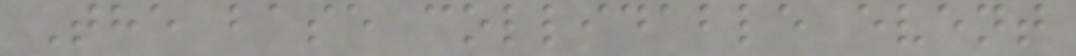The base collidable event
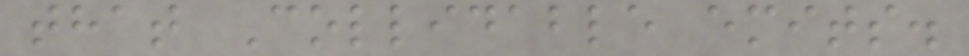that Collidable emits.
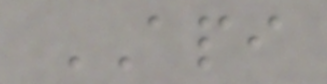API
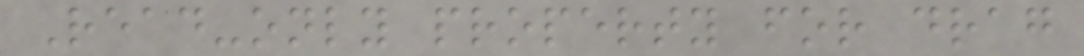Read-only property for drag
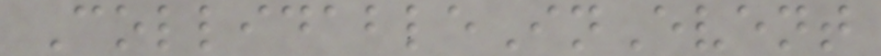CollidableInEvent
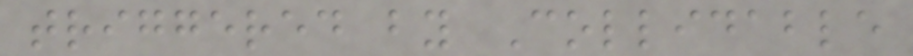triggered by Collidable
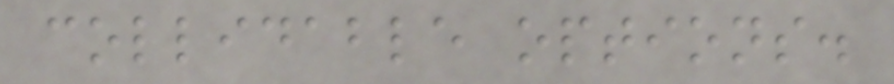collidable options.
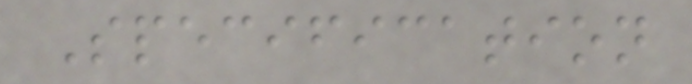Specification
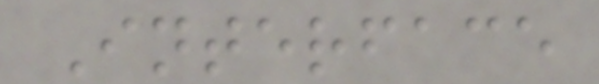Interface
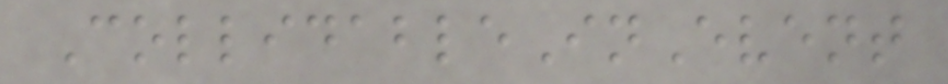CollidableInEvent
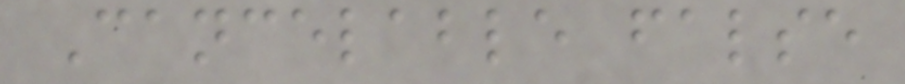Cancelable false
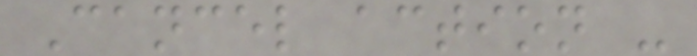Cancel action -
